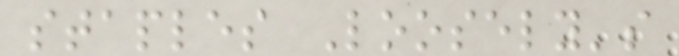staples Loosely's
